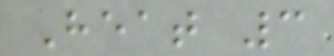Heat 3
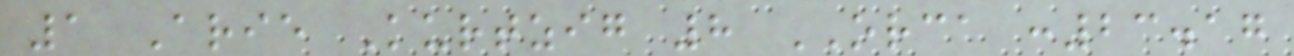1 Arie Kurtzig 8 ORCA :23.17
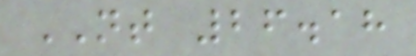NT 26.18
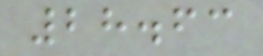28.63
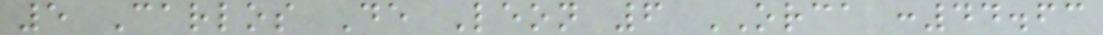5 Carlos De Leon 6 ORCA :44.63
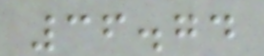36.74
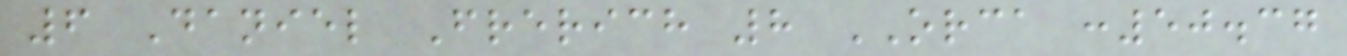6 Daniel Frerich 8 ORCA :50.37
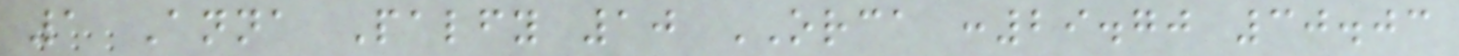1 Anna Palfy 10 ORCA :29.70 30.03
